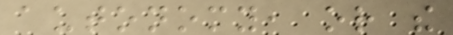autonomy, or the
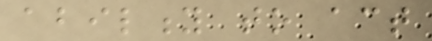ability to act
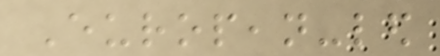European-led
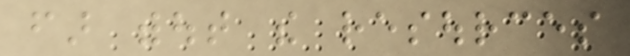far without the resources
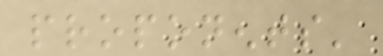proponents'
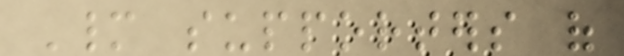Many supporters of
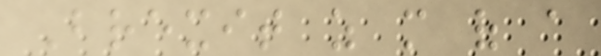Brexit as more of a
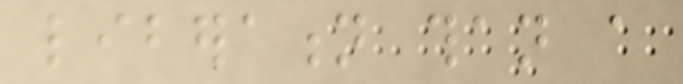liberation than a
